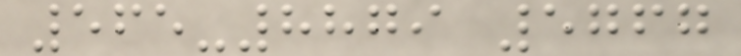565-8879 5767
